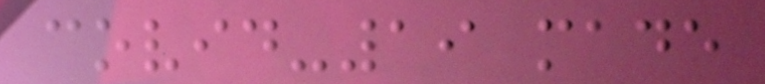covid-19 made
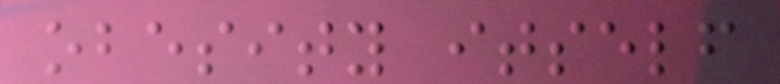obesity itself
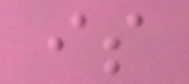is
